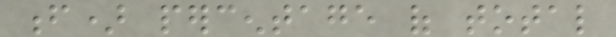f) percentage of total
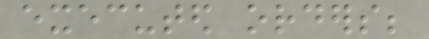executed orders;
